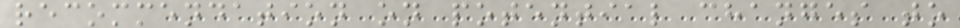recommendation on potential changes to
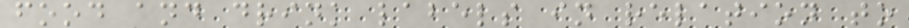food and drink labels in relation to
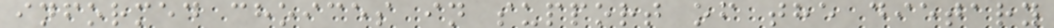informed choices in support of the dietary
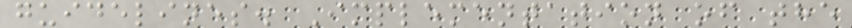guidelines. Implementation of the
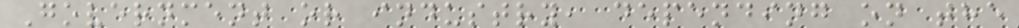Government or industry, depending on the
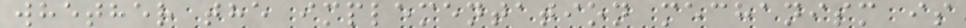whether the implementation mechanism is
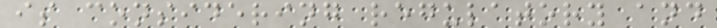is considering regulatory and
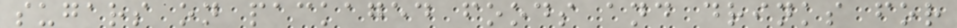sugars on packaged foods and drinks for
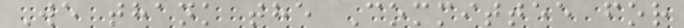We thank the Committee for
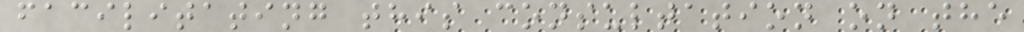facilitating this consultation on the
